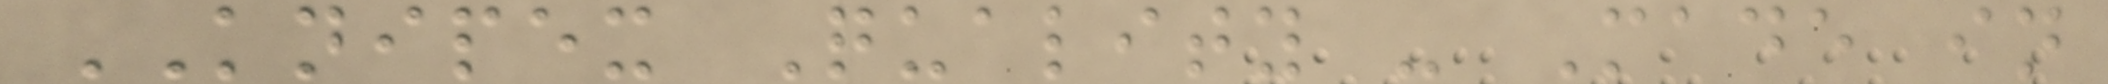KNIPEX Quality - Made in
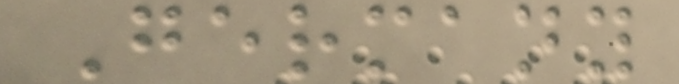Germany
